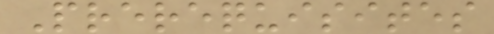Prerequisites
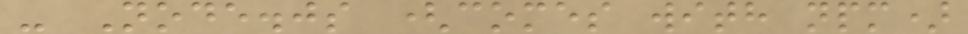- Node.js (comes with npm)
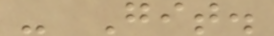- Git.
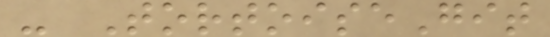- TortoiseGit
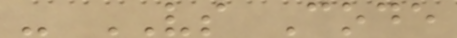- VS Code
